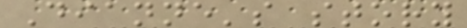Dianne's story
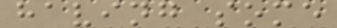having some
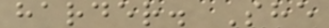harder. She
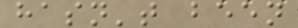hasn't been
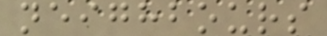neighbours
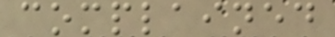complained
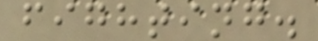fighting.
